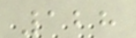128
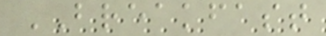BREAKFAST
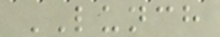LUNCH
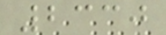2330
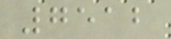7512
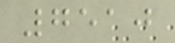7510
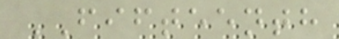FIFTEENTH
